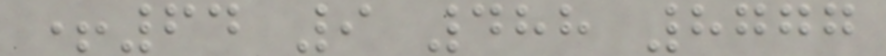+64 9 488 8777
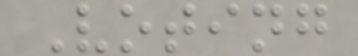Voting
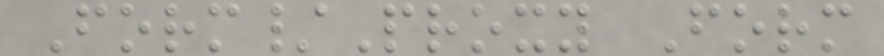Form/Proxy Form
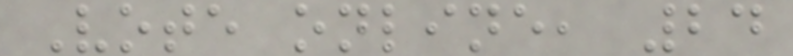Vote online, 24
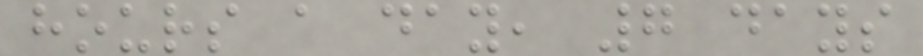hours a day, 7 days
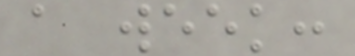a week:
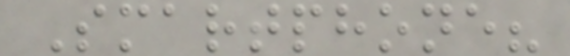Smartphone?
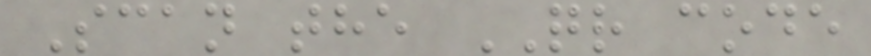Scan the QR code
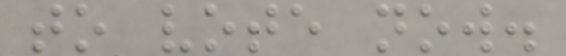to vote now.
